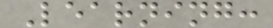Learning:
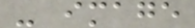- image
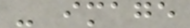- image
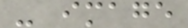- image
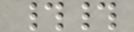##
